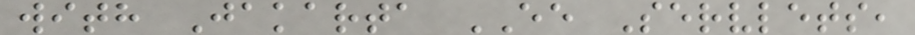with Jakarta EE Servlets,
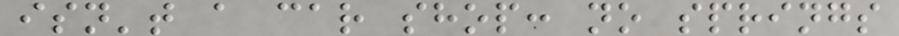isn't a car shop: no springs
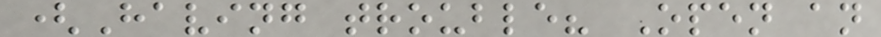(Having trouble? Open an
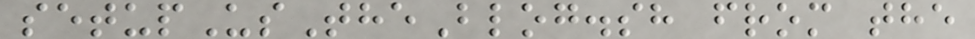setupUsTheBlog.sh from the
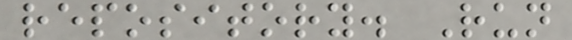repository. Run
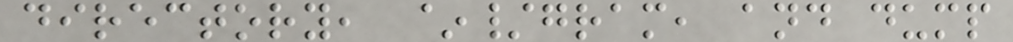directory, ~/gram, and dump
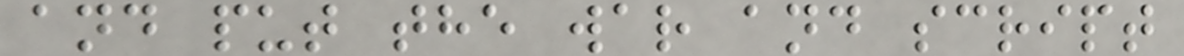and put the war and script
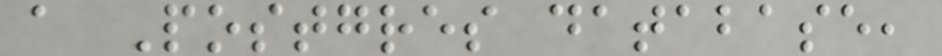a Postgres database,
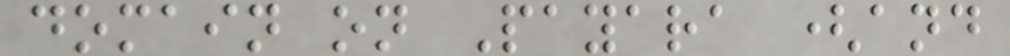domain on Payara (and
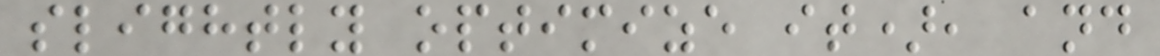slightly optimize it), and
